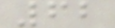62
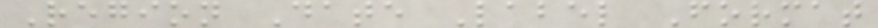Region Date Label Format
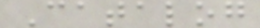Catalog
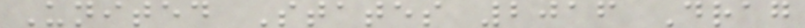United States 2016 Drag
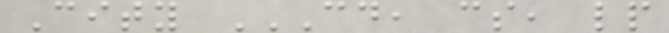City CD, CS, LP
